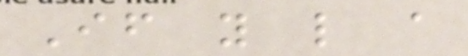If you like a
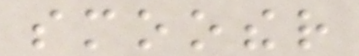smoother
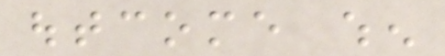outcome when
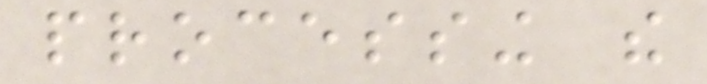processing the
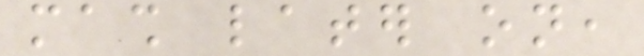mash later on,
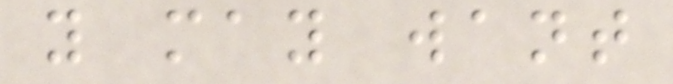you may want
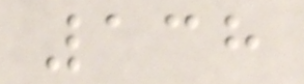138
